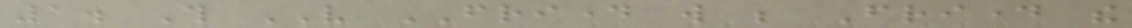1. This VERY FRIDAY will be Friday the
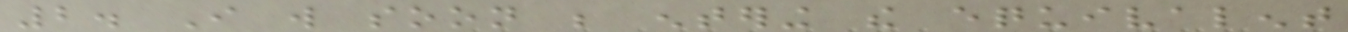2. I will soon be entering the equivalent
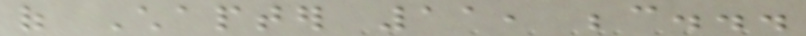of Chapter 11, because...
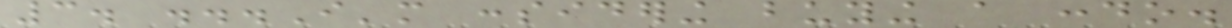3. ...I'm considering buying a condo.
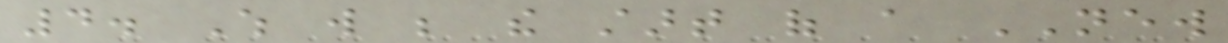4. Which will be the start of a NEW
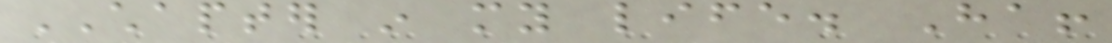CHAPTER in my life. Ha!
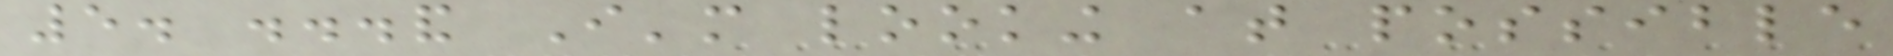5. ...and I'm looking at possible
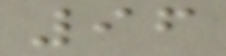96
